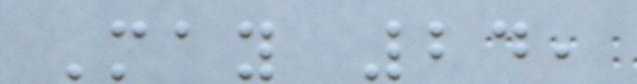May 24,
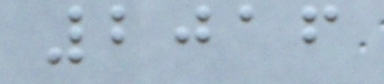2016
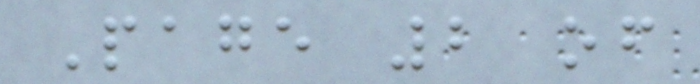Page 2 of
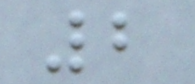2
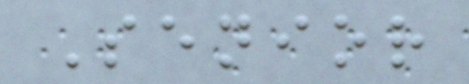Senior
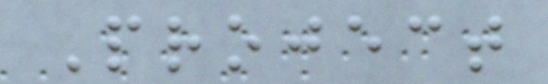Project
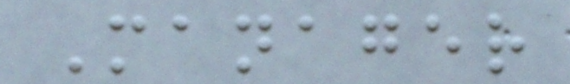Manager
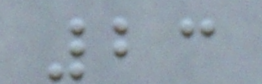23
